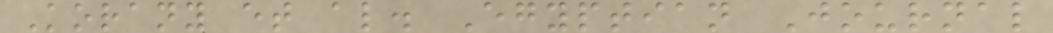Korany et al. Egyptian Journal
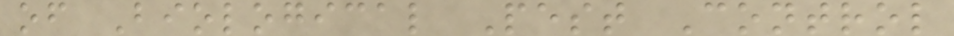of Biological Pest Control
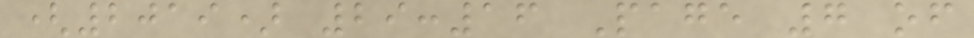(2019) 29:16 Page 7 of
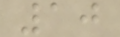10
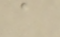a
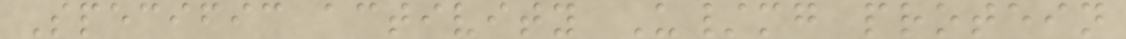Specific activity U/mg protein
